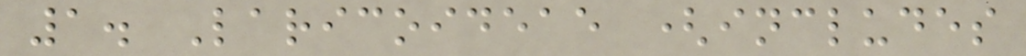1. Laricoideae (includes
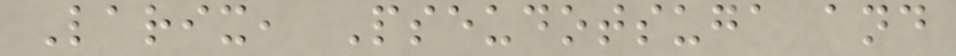Larix, Pseudotsuga and
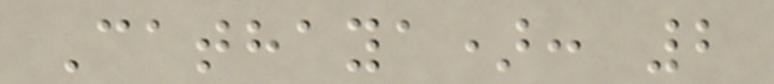Cathaya): 2
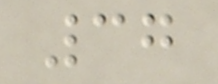37
